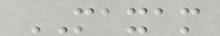MAXAM
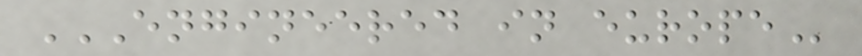ENGINEERED IN EUROPE
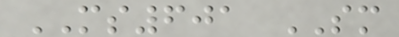MS601 SM
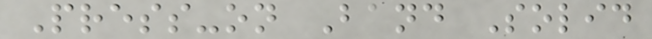Press-on Band Solid
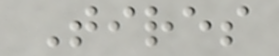Tires
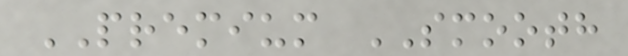PREMIUM SMOOTH
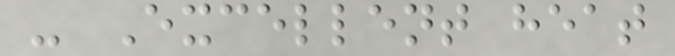- Excellent heat
